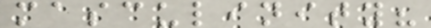masculinity?
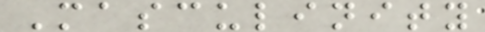Masculinity
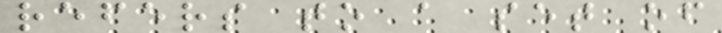refers to a set of
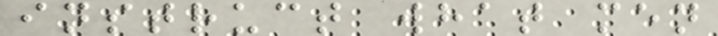instruct what men
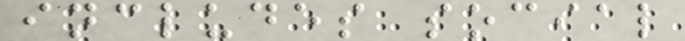includes social
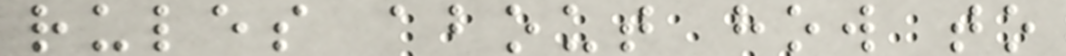rules about how to
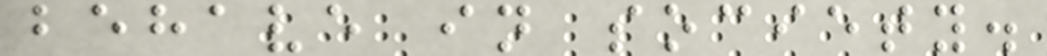behave in society.
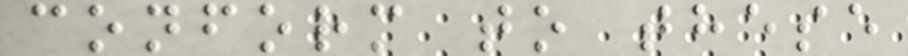conform to these
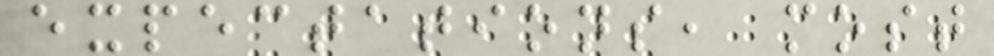expectations, most
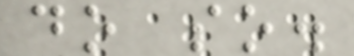do so.
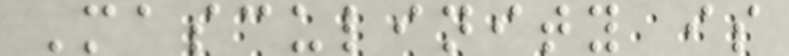Masculinity is
